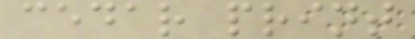cedar print
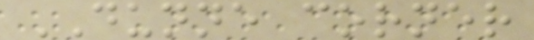DUNNE corner
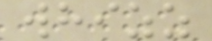whizz
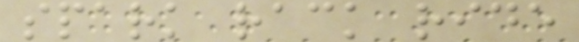spark rack ride
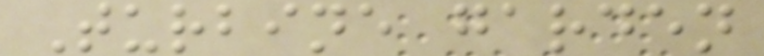Turbine garden
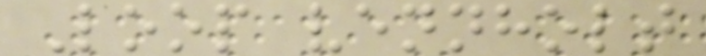Loop vennholt
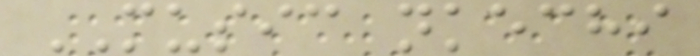MUSIC nkechi
